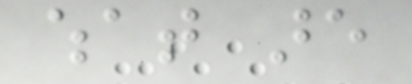what are
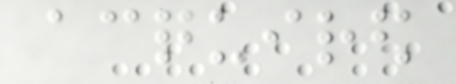acquired
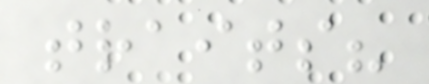traits?
